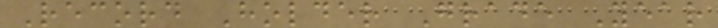Record Holder Grade Year
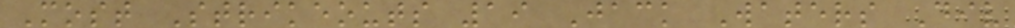Most Strikeouts 19 Jack Waters Div
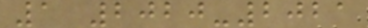1 2020-2021
